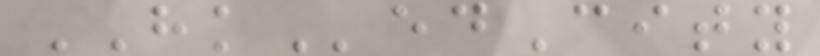HKedCity
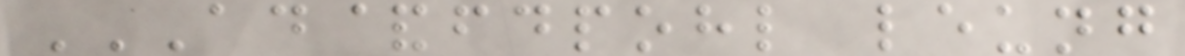AD&FDPOHL LEUNG
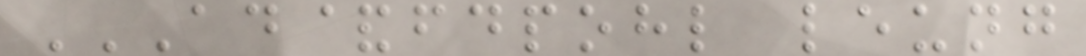AD&FDPOHL LEUNG
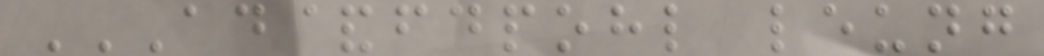AD&FDPOHL LEUNG
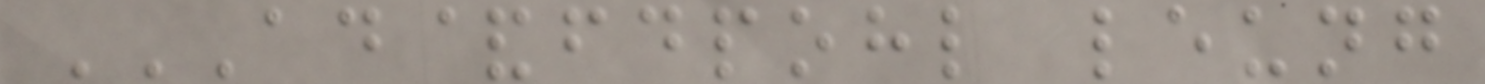AD&FDPOHL LEUNG
